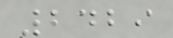2429
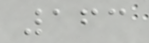163
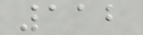112
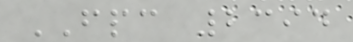FPC 2394
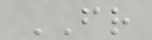FR
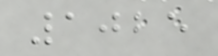1025
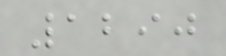1290
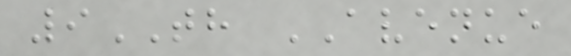9TH AVENUE
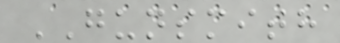GUNSMITH
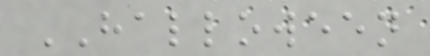HALLOWEEN
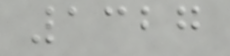1327
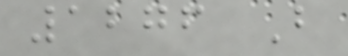1276 B
